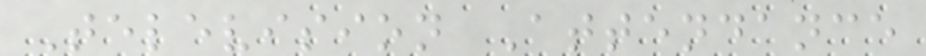Television Attendance
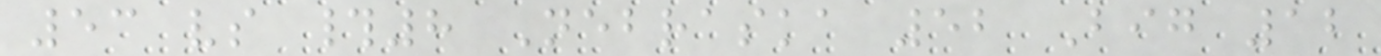53 vs #8 Nebraska 52 Big 12
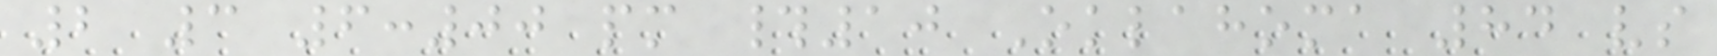2 3 6:00 pm #10 Oklahoma 84 vs
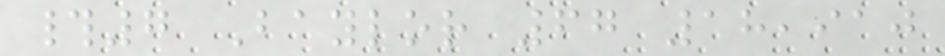#7 Baylor 67 18,910
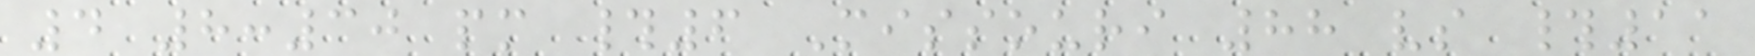4 8:30 pm #6 Missouri 88 vs #11
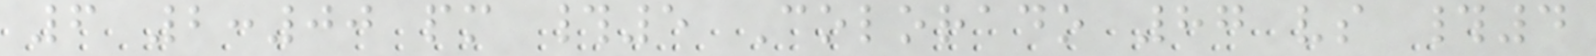6 2:00 pm #5 Colorado 87 vs #4
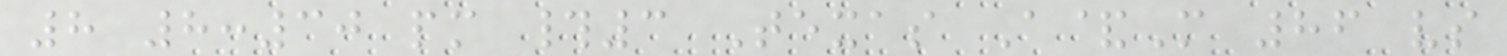8 8:30 pm #3 Texas A&M 86 vs
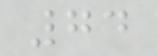74
